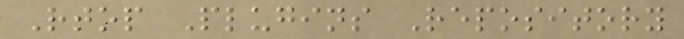Rtop Plugins Repository
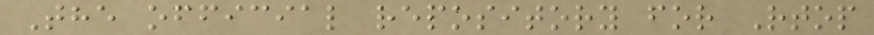The official repository for Rtop
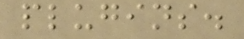plugins.
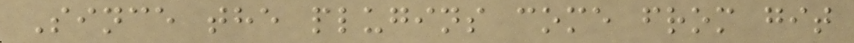Since the plugins come from git
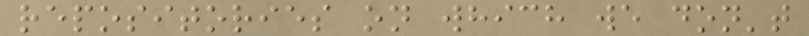repositories on which we don't
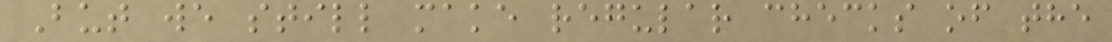But we still make regular checks of the
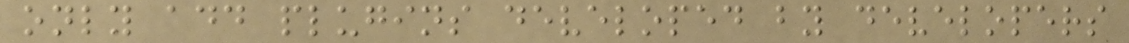only add plugins developed by developers
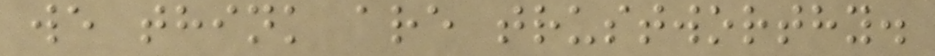we think are trustworthy.
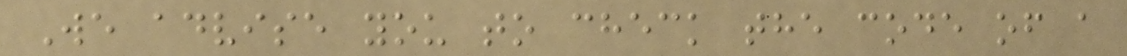We advise you to check the code of a
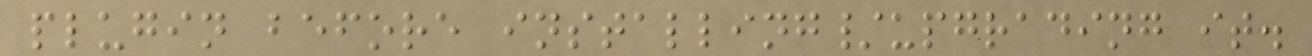plugin before installing/upgrading it.
